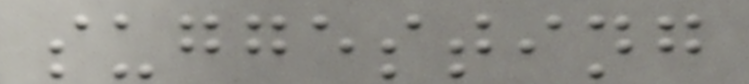suggesting
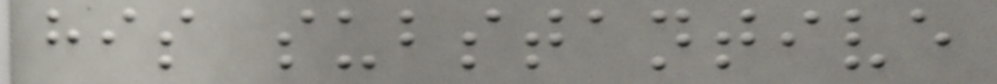his substantive
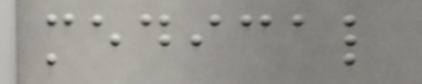medical
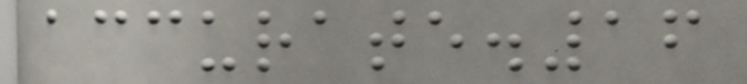accurate.16
